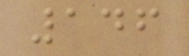146
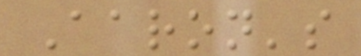Aaron's
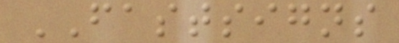FASTSIGNS
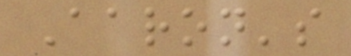Aaron's
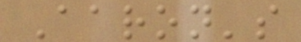Aaron's
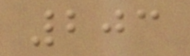203
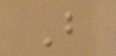B
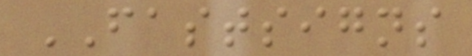FASTSIGNS
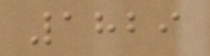1829
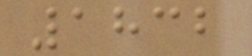1832
